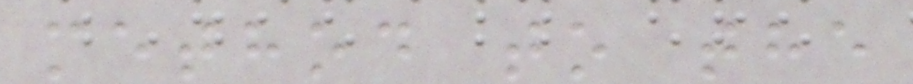method to the
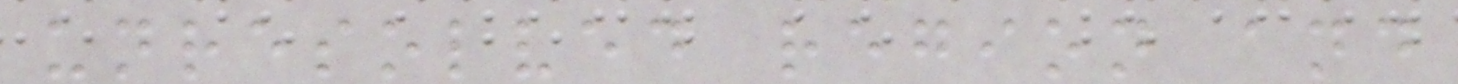unresolved region and
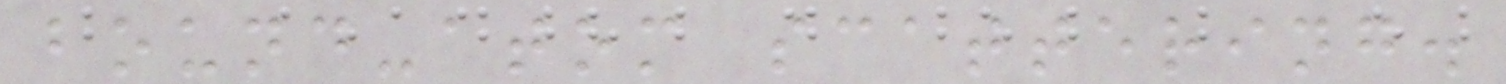bound-atom scattering.
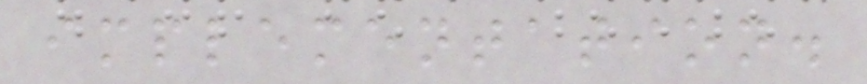implementation.
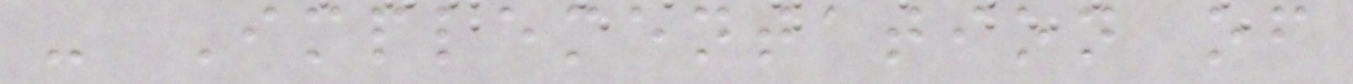- Implementation of
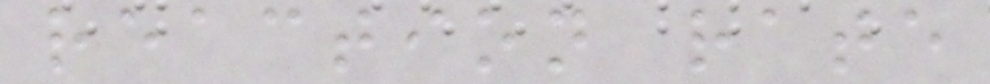reaction rate
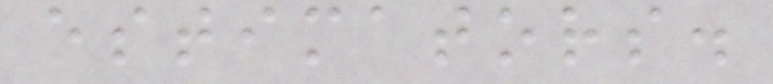estimators.
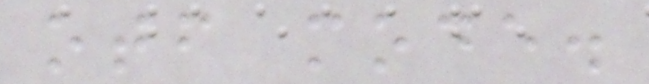otf mode.
